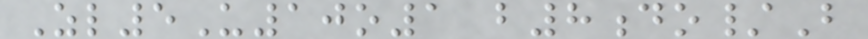Zl5U10o1 b8do/B
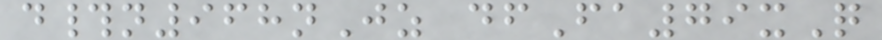d#n968nJz dfFa79xQ
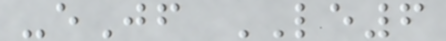-eJf LE6
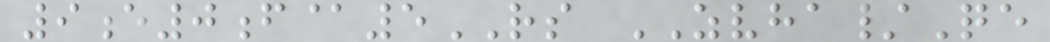9e0f@5RS ZVHA/Qe
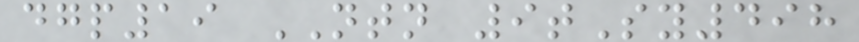dgp19 NTN 9tSy498
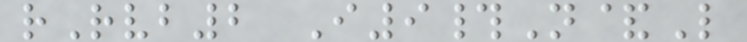rRvb2 I9#N&L
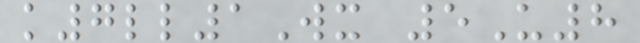k7ll1Wx 5U8
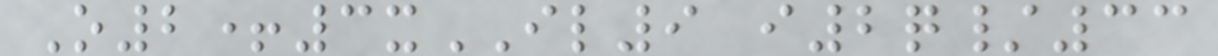O2+3xIL9 i2q/33
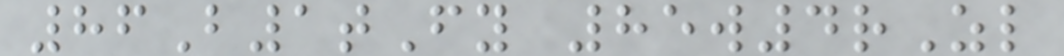86B1tFy 85w4rZl
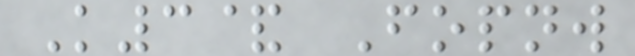K3& Fopnw
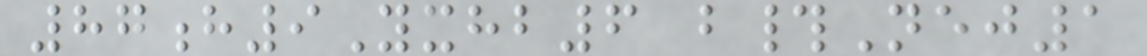87h9Yxhb6 b#Nej1
